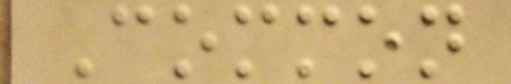Common
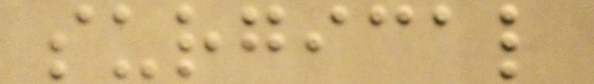surgical
